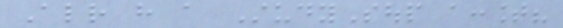Already have a StudySoup account?
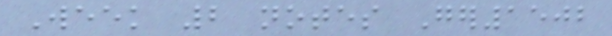Week 2 notes Ger1502
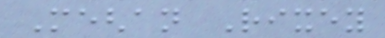Meghan Rixey
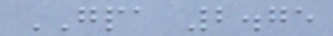GPA 2.75
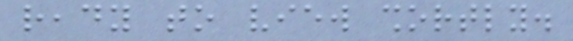ready to view shortly.
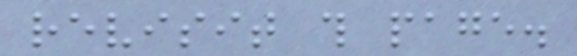revisit this page.
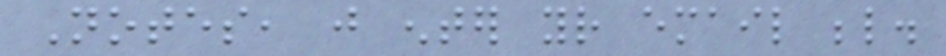Notes, just enter your email below.
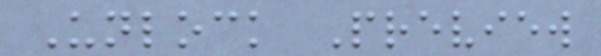Unlock Preview
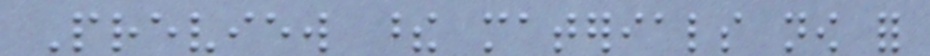Preview these materials now for
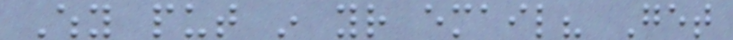Why put in your email? Get
